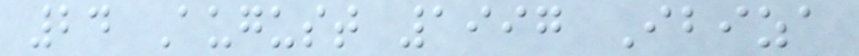24 August 1997 Ibiza
